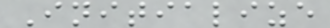Initialize
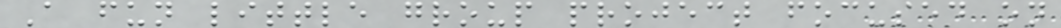A fun little group project focused on
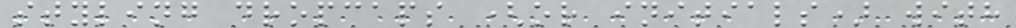styling dropcaps (or initials) with
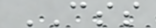CSS
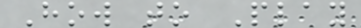How to Play
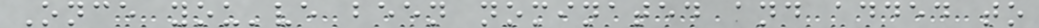Once you've been nominated and added to
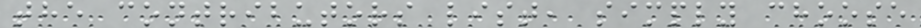the contributors list, simply choose
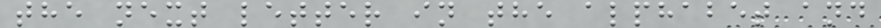the next letter in the alphabet and
